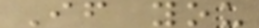If you
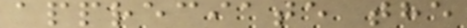appreciate the
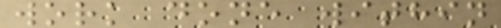work done within
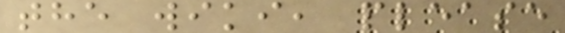the wiki, please
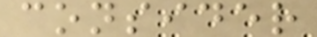consider
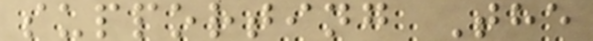supporting The
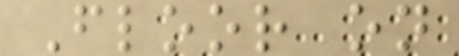Floor on
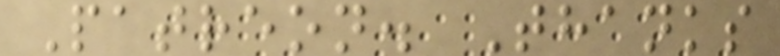Patreon. Thanks
